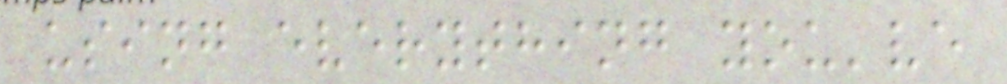using everything you've
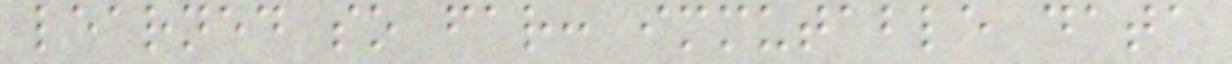learned so far: immutable data
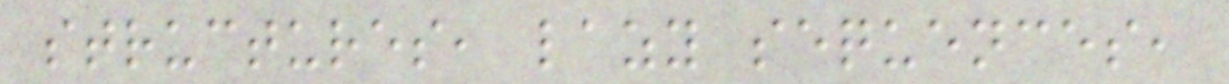structures, lazy sequences,
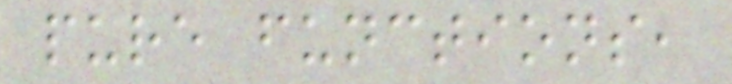pure functions,
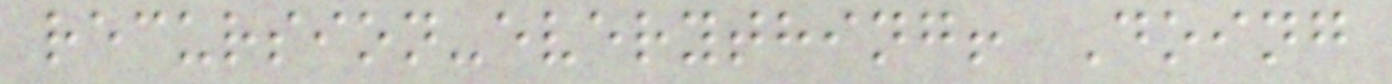recursion-everything! Doing
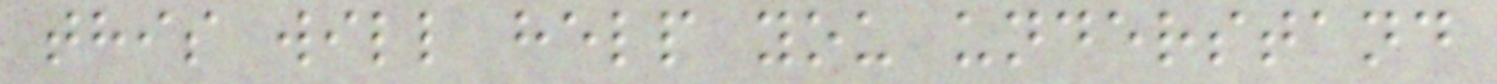this will help you understand
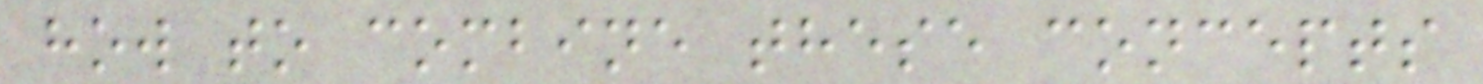how to combine these concepts
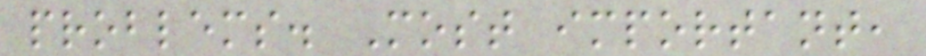problems. Most important,
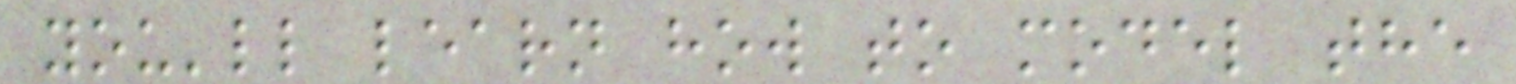you'll learn how to model the
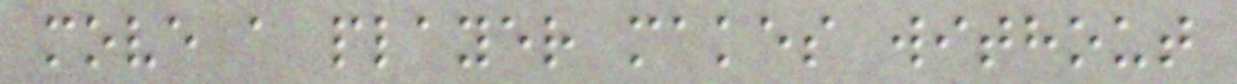move a player makes without
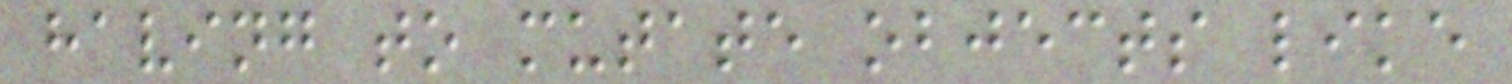having to mutate objects like
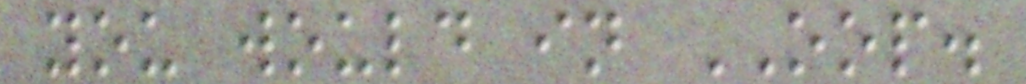you would in OOP.
